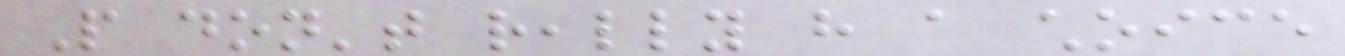People don't really have a choice
